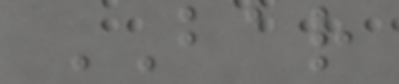BAR
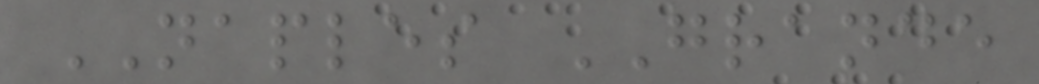NAPLES GRANDE
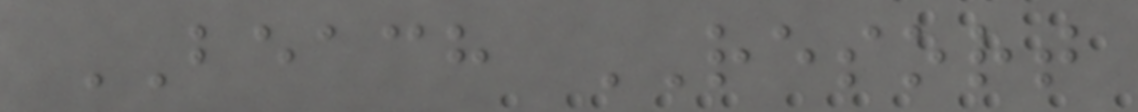BEACH RESORT
